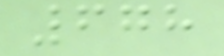678
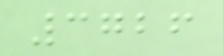3726
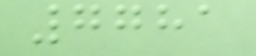7781
